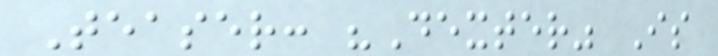Teaser: "Dexter" Is
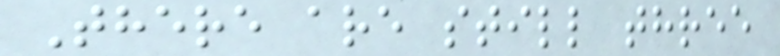There are still three
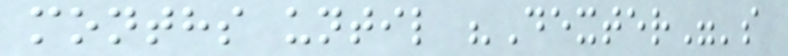months until "Dexter"'s
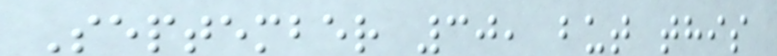September 30, but this
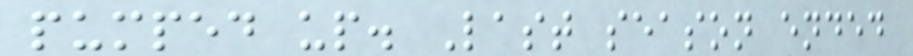pumped up. Last season ended
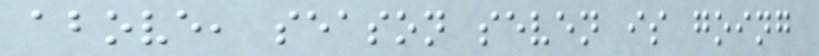above, season seven is going
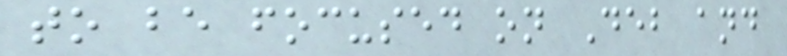to be focused on Deb and
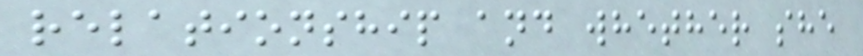relationship and whether she
